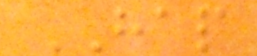HAP
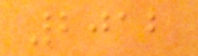2012
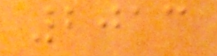2013
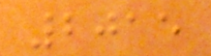2015
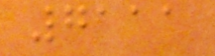7111
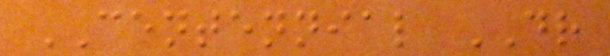CENTENNIAL DR
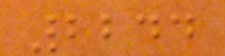2244
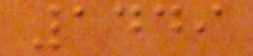1449
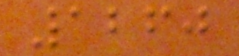1260
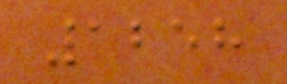1258
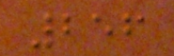256
